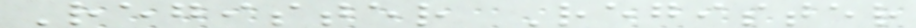Register Register
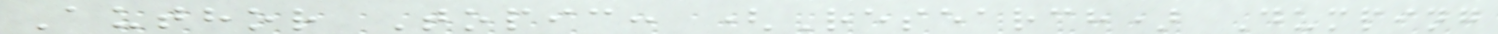Author Topic: (Research) Dumping
